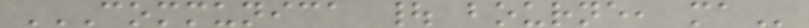COMMUNICA | BOURNE, MA
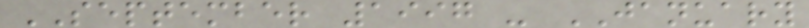SEPTEMBER 1997 - JANUARY
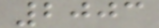2003
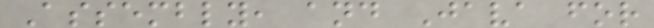Assembly, and Java for
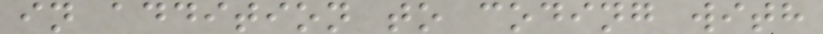in addition to coding with
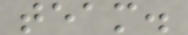team.
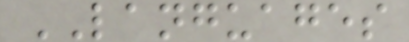LANGUAGES
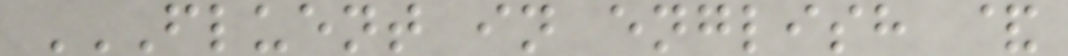FLUENT IN ENGLISH &
